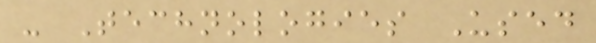- Technologies Used
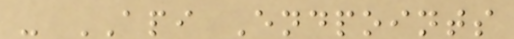- API Endpoints
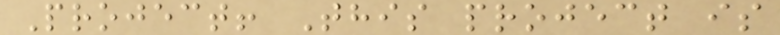Project! This project is
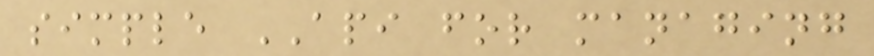simple API for managing
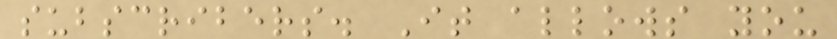subscribers. It allows you
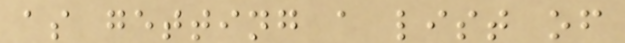as getting a list of
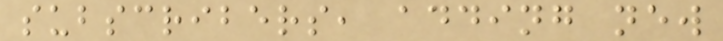subscribers, adding new
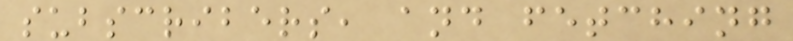subscribers, and fetching
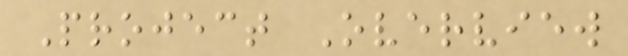Project Overview
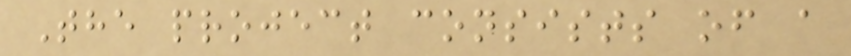The project consists of a
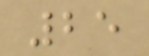25
